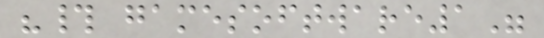"# gamesoftware1"
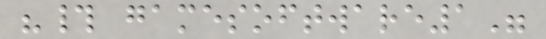"# gamesoftware1"
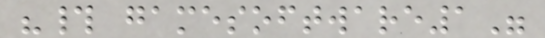"# gamesoftware1"
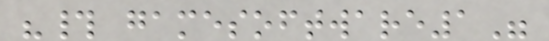"# gamesoftware1"
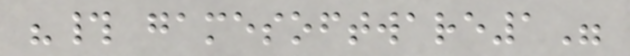"# gamesoftware1"
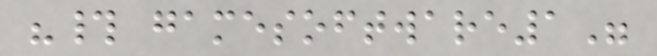"# gamesoftware1"
